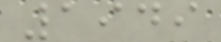1949
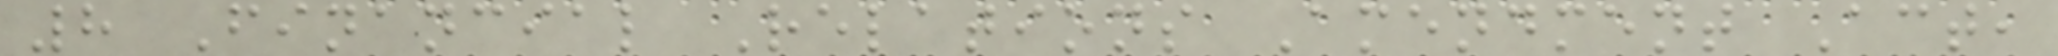8 Financial Relations Amendment Act,
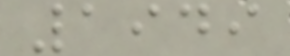1949
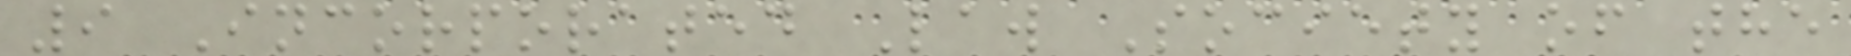9 Incorporated Law Society of the
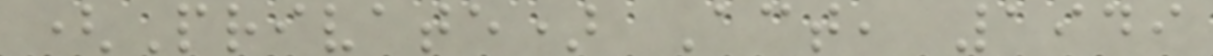(Private) Act, 1949
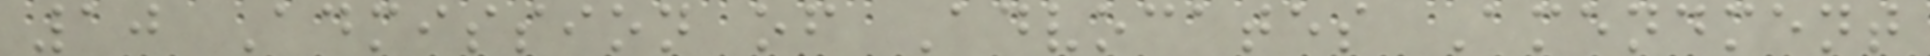10 Admission of Advocates Amendment
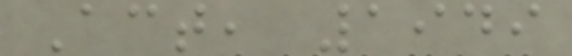Act, 1949
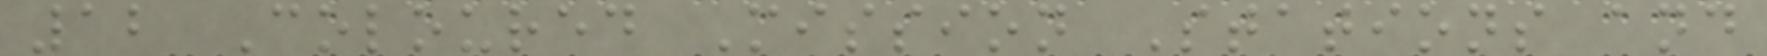12 Coloured Mission Stations and
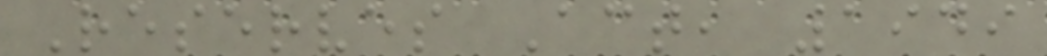Reserves Act, 1949
